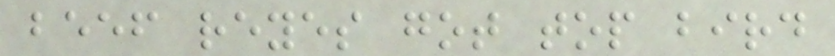beef reyes got top bird
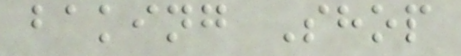baking Shop
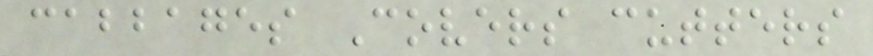cabbages Covers cutters
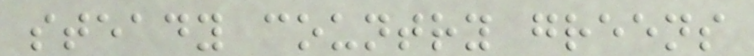steady country greens
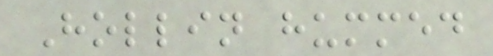Hollin hummed
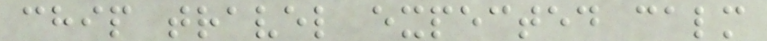chip travel expected calm
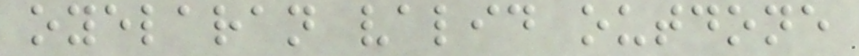oyelaran valid outdone
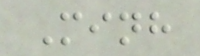Minh
